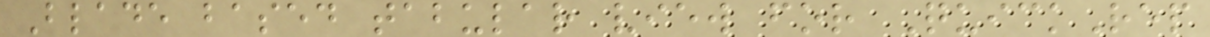Blade based tabular view for QuickRep
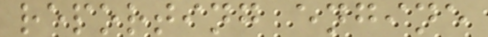reporting engine
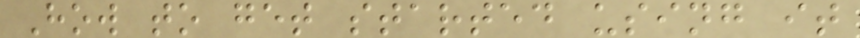How to get started using it
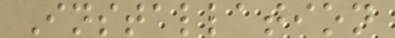Installation
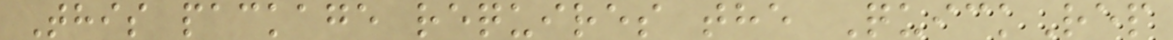This package requires the QuickRep
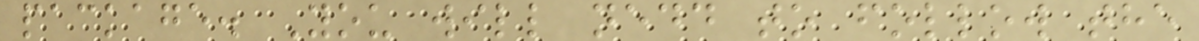package. You will nedd to follow the
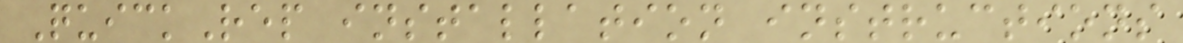QuickRep installation instructions
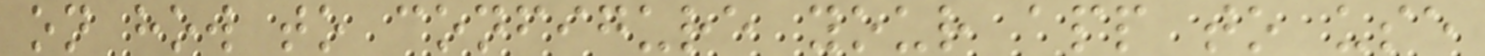on how to configure your app to use
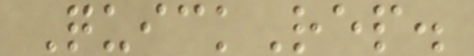QuickRep.
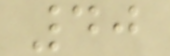40
